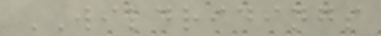WILDRIDINGS
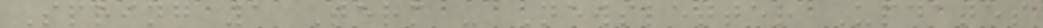Spring 1 Term - Newsletter Updates
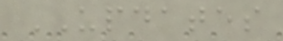UPDATES
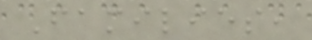Families,
